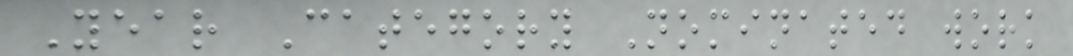Year Category Nominated work
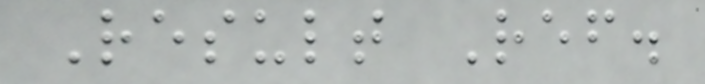Result Ref.
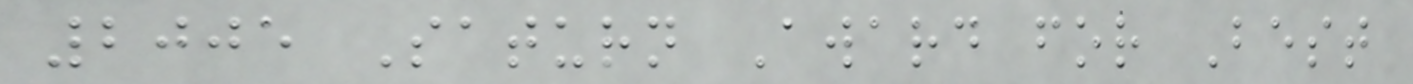2005 Saturn Award for Best
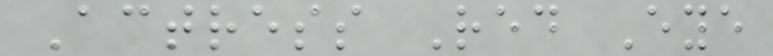Actress Red Eye
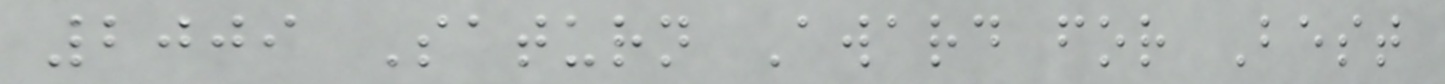2009 Saturn Award for Best
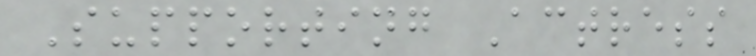Supporting Actress
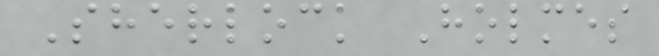Sherlock Holmes
